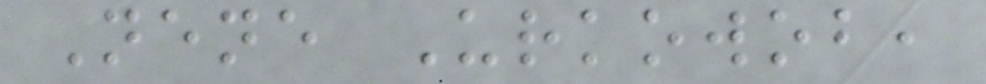Nene Urkowob,
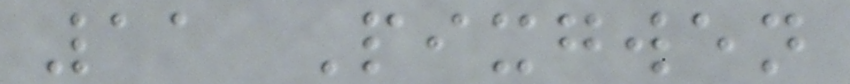11 Pixgwen
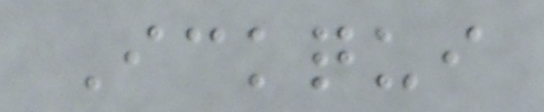Ickqui
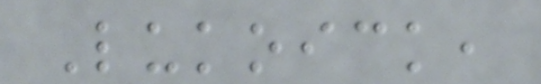Lukoick,
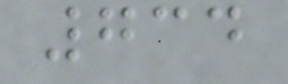734
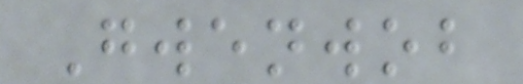Gwenwob
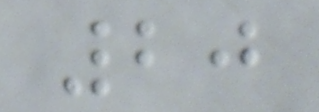20
